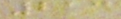213
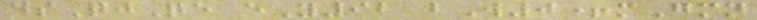dsQjQe eY92 bW0+mGmn
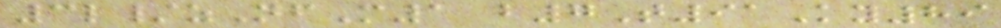3l/zNfM1 b7T91Ky89
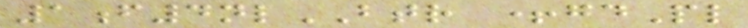1f4nlBTR +gdPl
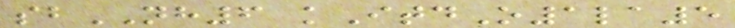sbNH6 kItdO1la5
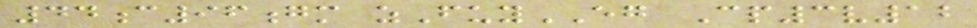44c96gm zFuyEG Cp3v12
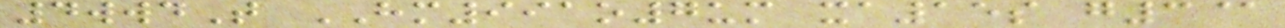4wwdT HM991o7um xa15s g3@
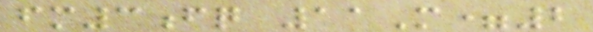fm3fq 11M=2
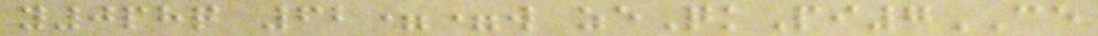y0phq 62==w zeQkPi7CE
